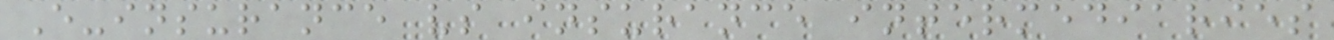E-insurance vs insurance intermediaries
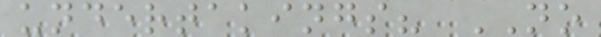undertakings? NO
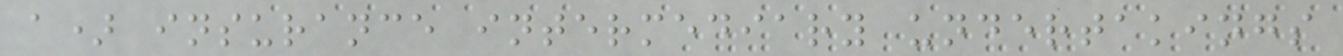a) insurance intermediary undertakings
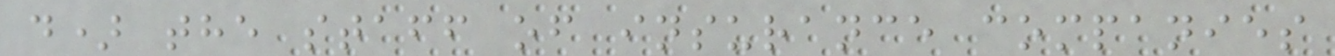d) the staff of insurance companies
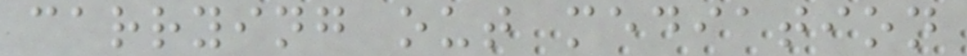carrying out mediation
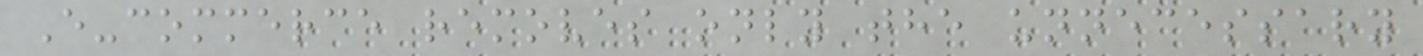E-commerce removes only the unnecessary
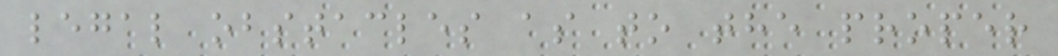legal obstacles as to the proper
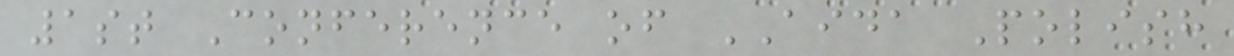1st Conference of AIDA Polish
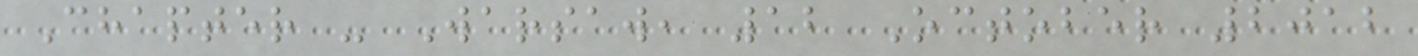Chapter - Warsaw, 12 October 2012
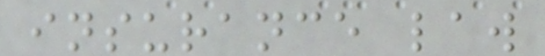insurance law
